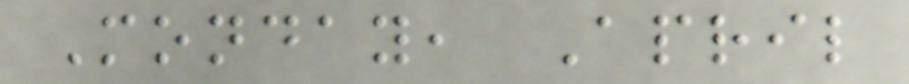Monday, April
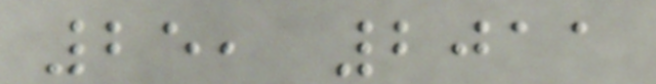25, 2011
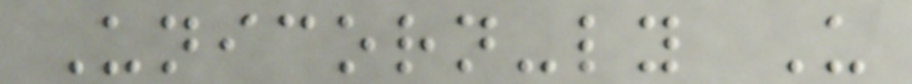Unicorn-ly U
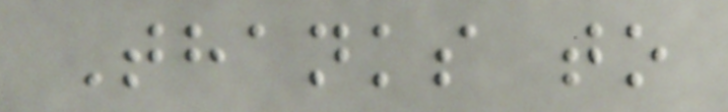Thanks to
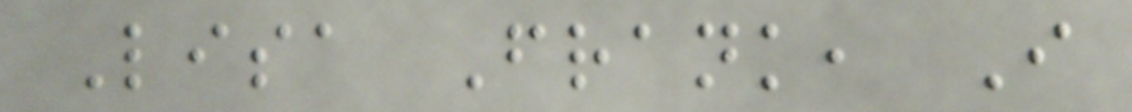Lisa Frank, I
